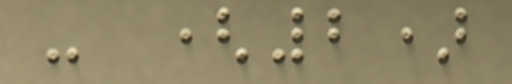- (2)
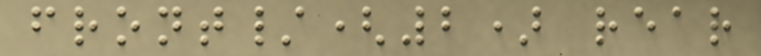front/(2) rear
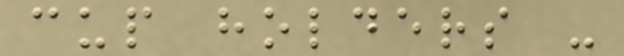cup holders -
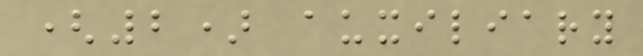(2) auxiliary
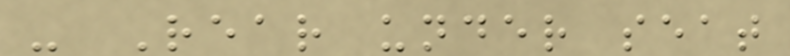- Rear under seat
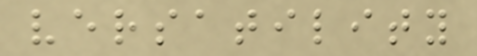versatility
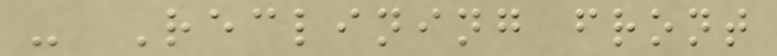- Reclining front
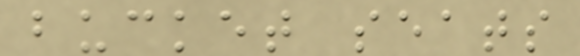bucket seats
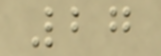27
